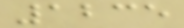1235
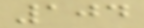104
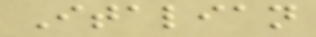Italian
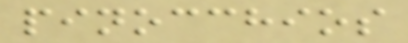pinocchios
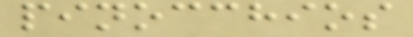pinocchios
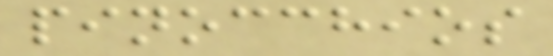pinocchios
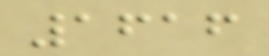1616
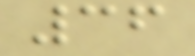36
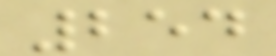254
